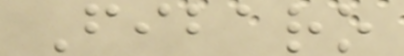Fibaro
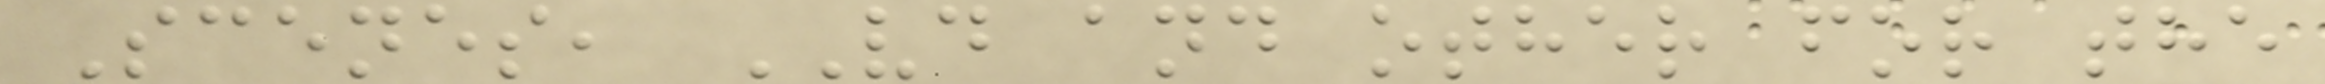Scenes, VD and other for the
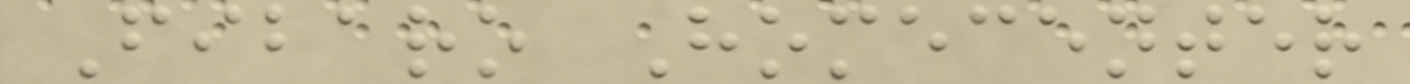Fibaro Homecenter
